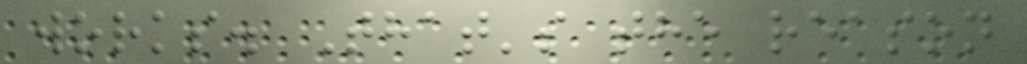works. That's the reason
